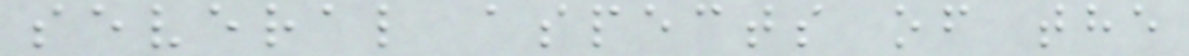several aspects of the
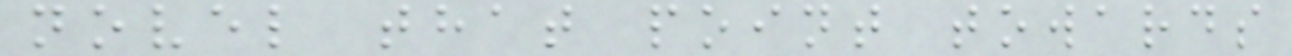novel that point towards
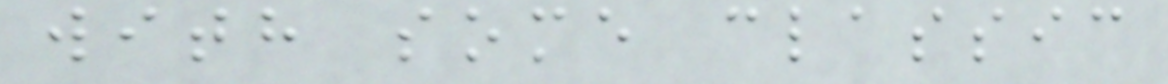with some classic
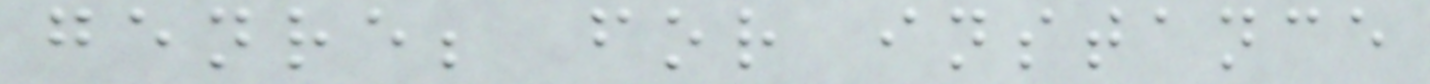genre; for instance
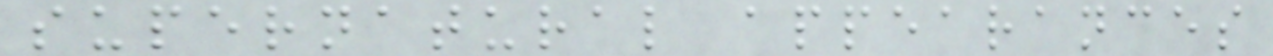supernatural appearances
